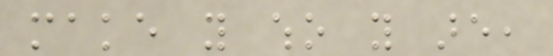make you who you are,
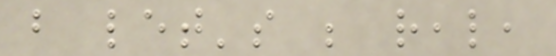but let's be real,
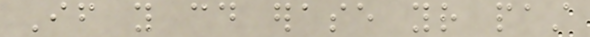If you could erase your past
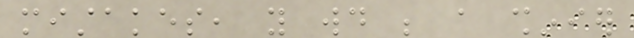mistakes, you would be a shinier
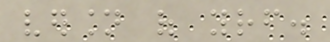version of yourself.
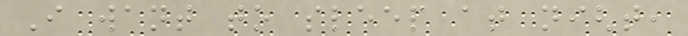I want to sleep at night,
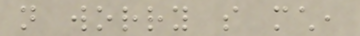not worry so much,
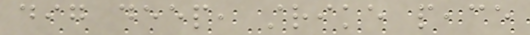dig deep, strike peace
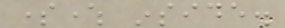somewhere inside.
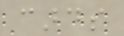cards
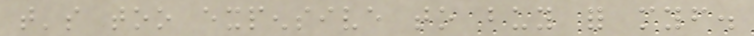that's too expensive to buy for myself.
